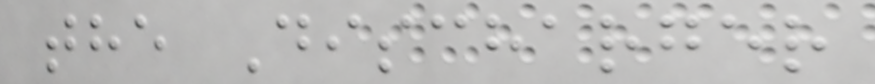the Discharger
